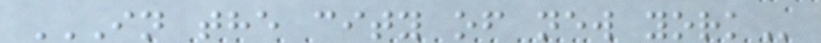IN THE CITY OF NEW YORK
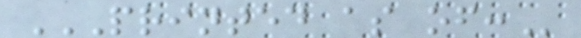PRINTED AS OF:
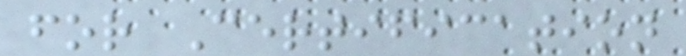for Certification
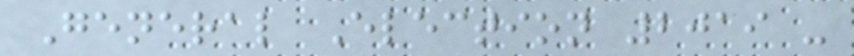General Election 2019 -
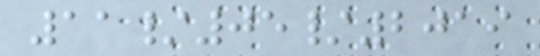11/05/2019
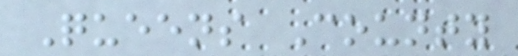Queens County
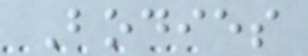Bodies
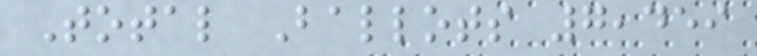Total Ballots 7,459
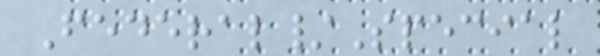Federal/Special
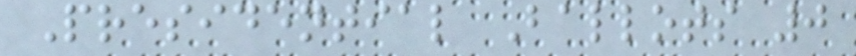Presidential Ballots 0
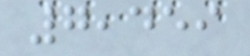7,459
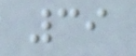39
